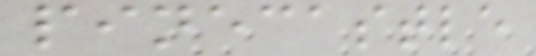pinecastle
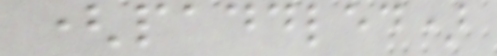(paddled)
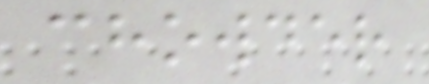chowder
